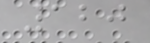120
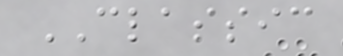CLASSIC
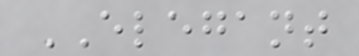ELEGANT
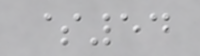$54
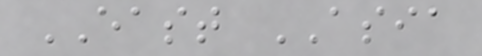EAST ASIA
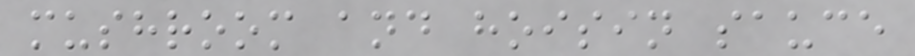mushroom and hoisin sauce
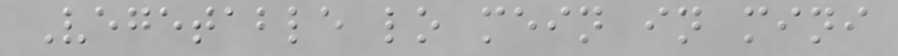Vegetable lo mein in mini
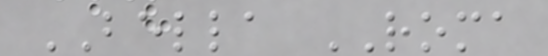BELLA ROMA
